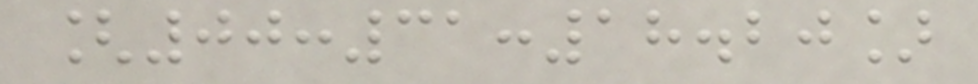[00:31:18.20]
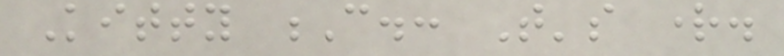Kitty C.: That's right.
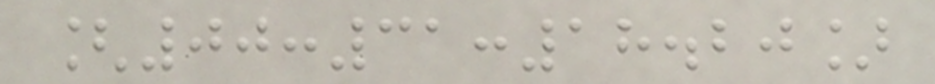[00:31:18.20]
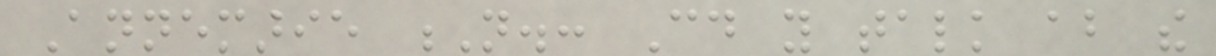Annemarie N.: Could you talk about the
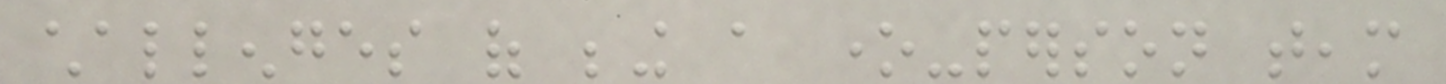challenges of being a one-person team
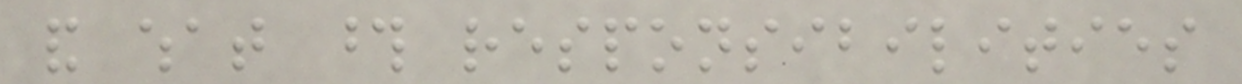and what those responsibilities
